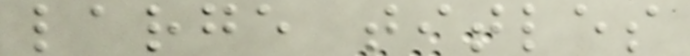large titles
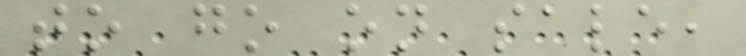to go on sale,
